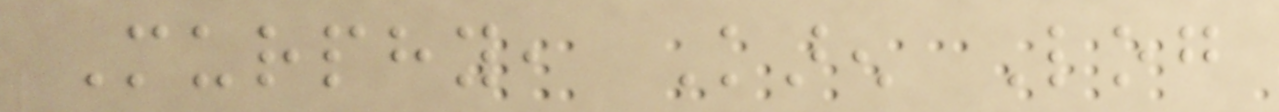Murphy, Karen Log
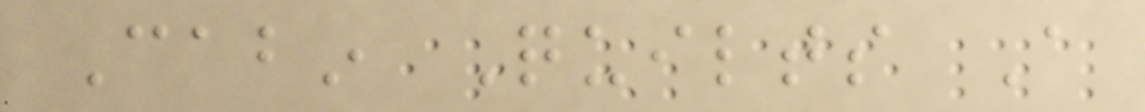Cabin Quilts A
